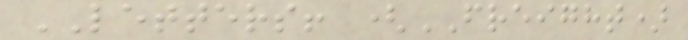LETTERS! (FREIGHT)
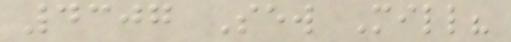4307 Sew Mill?
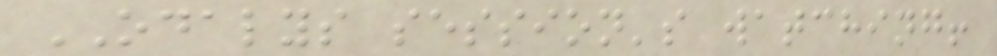ODALYS session's watching!
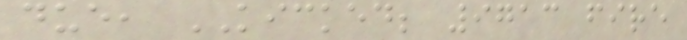due, KICKED; 9713 fire
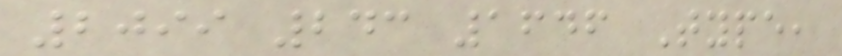2099 243 1646 Type,
